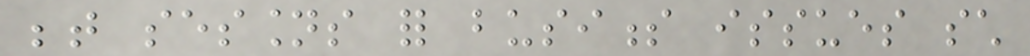between sessions for business issues such
